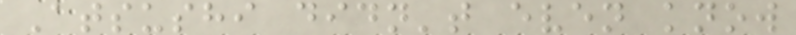Atsushi didn't even know
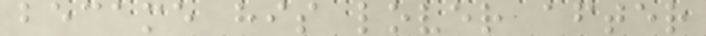became his lover after
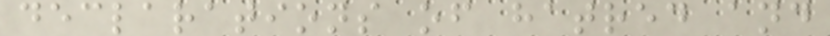declarations of hatred and
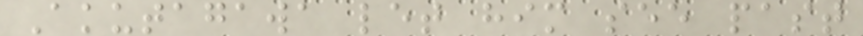Akutagawa let him see past
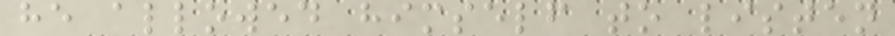he allowed himself to listen
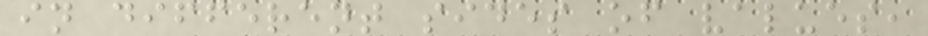in different sides of values,
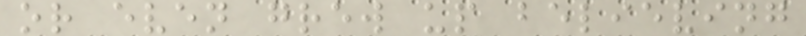or even grew up believing
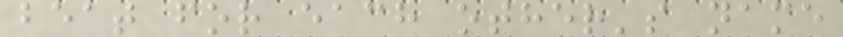beat for each other's name
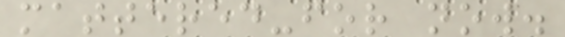mattered-for now.
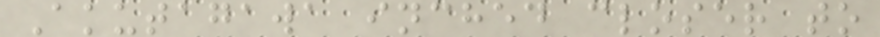Akutagawa inched closer to
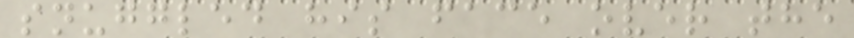snuggled his face over the
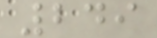249
